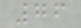76
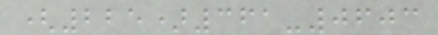(225)361-0603
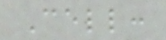Cell:
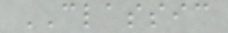CLASSIC
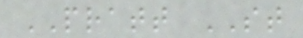PRATT ST
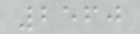2560
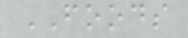FOODS
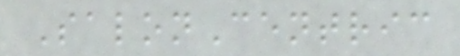SalonCentric
